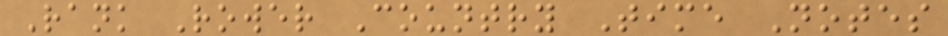Rank Rower Country Time Notes
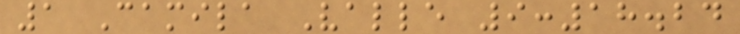1 Camila Valle 9:18.24
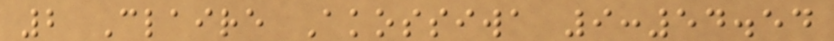2 Claire Akossiwa 9:54.54
